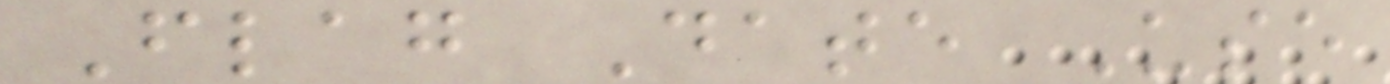Flag Date Use
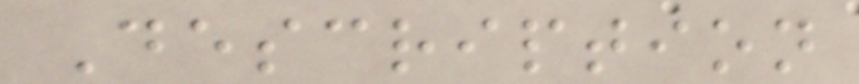Description
